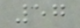57
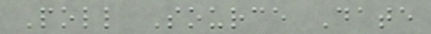Poll Source Date
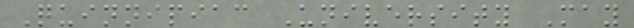Quinnipiac University May
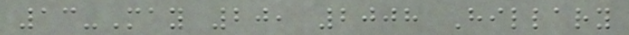13-May 20, 2008 Hillary
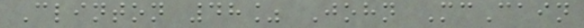Clinton 48% John McCain
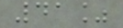41%
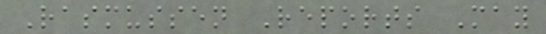Rasmussen Reports May
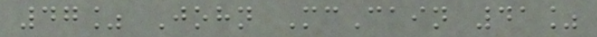47% John McCain 41%
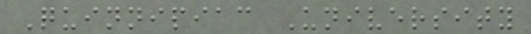Quinnipiac University
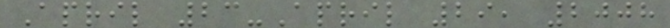April 23-April 29, 2008
